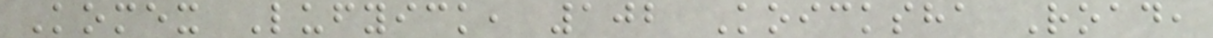Komex Lufyick, 102 Koicksha Road,
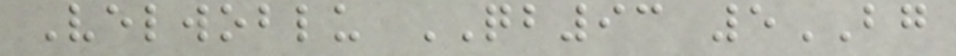Velwoblu QB93 5BG
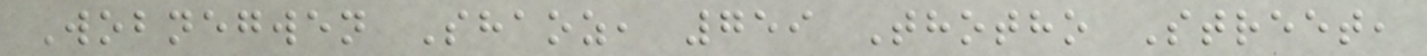Wobnegwen Shaoz, 759 Thotho Street,
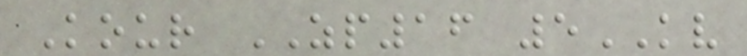Kour ZP16 5KV
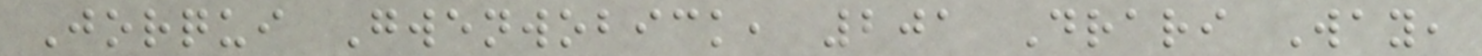Jorqui Gwenwobick, 201 Drari Way,
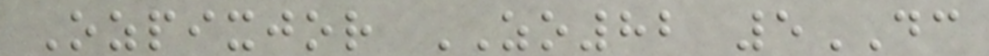Ozpixjor ZO82 5DC
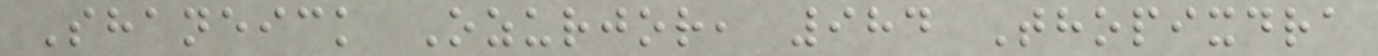Shaneick Ozurjor, 984 Thopixdra
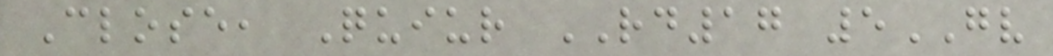Close, Quiur RD17 5GV
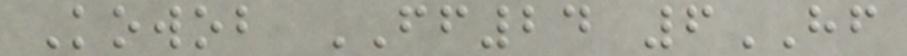Kowob FF24 6HF
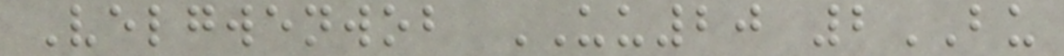Velgwenwob UU20 2BU
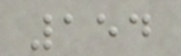154
